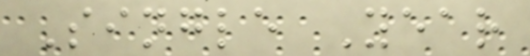Single Year
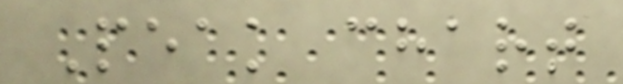Peak chart
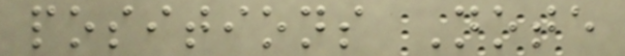positions Note
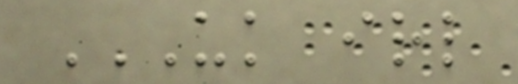UK IRL
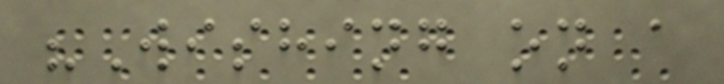"Wishing on a
